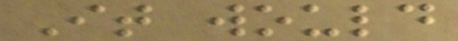It would
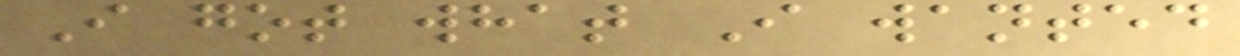I got what I wanted
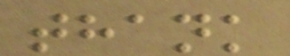thank
